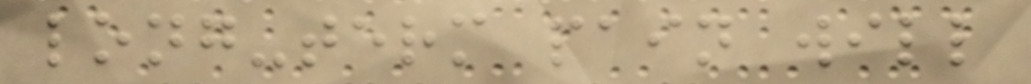long-term pain will
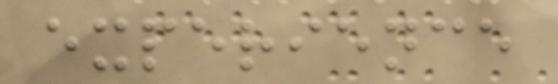experience
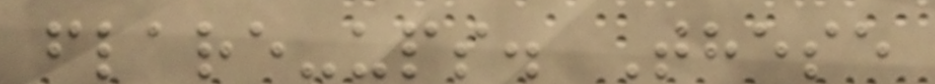flare-ups. These
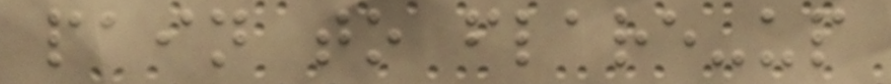pain to flare-up
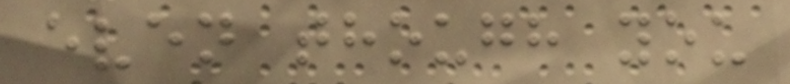even though you
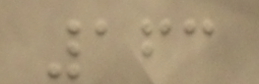163
